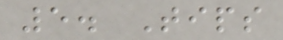5. Tips
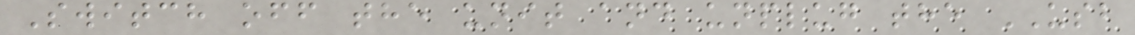Switch off the unit and unplug the USB
